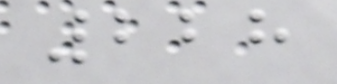228
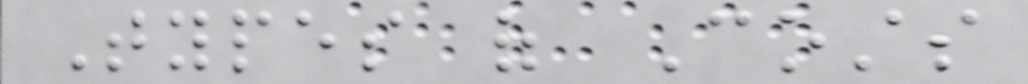Types of Costs
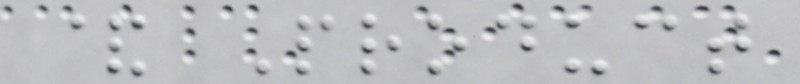& Product
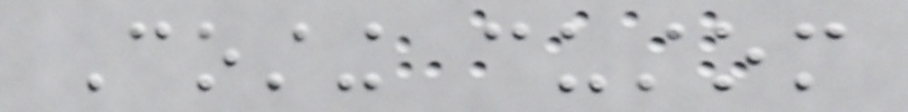Costing custom
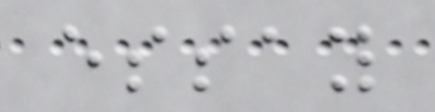essay
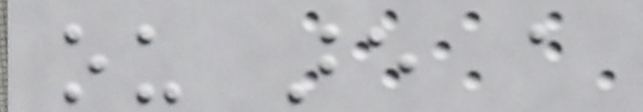ou are a
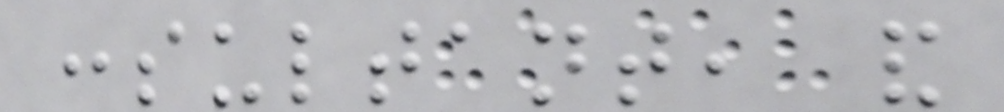consultant, and
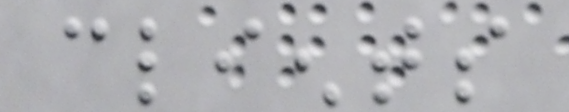clients
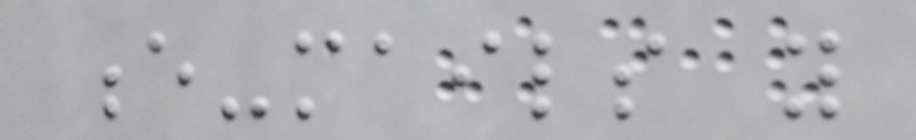e-mails you
